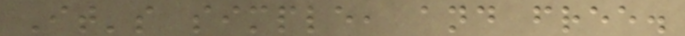It's simple, and free.
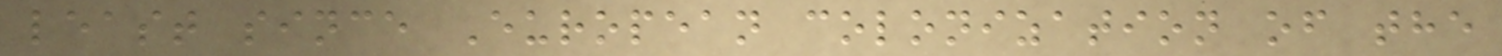least since European colonization of the
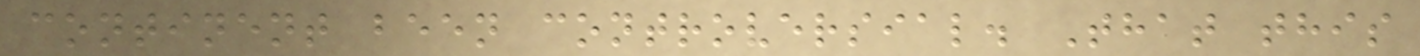continent been controversial. That this
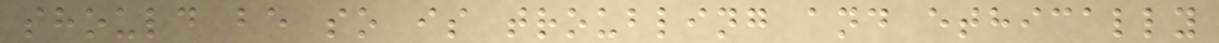should be so is troubling and ethically
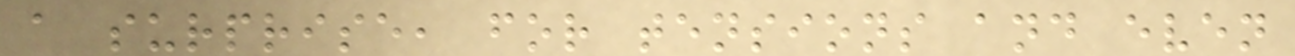a surprise, for tensions and even
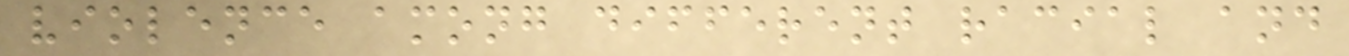violence among different racial and
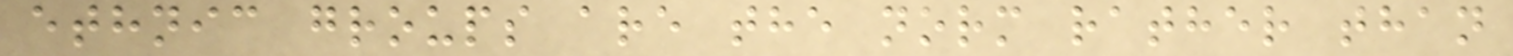ethnic groups are the norm rather than
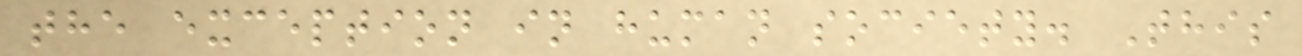the exception in human society. This
